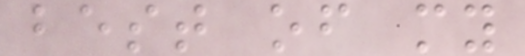best of my
